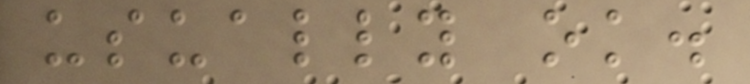usually ok.
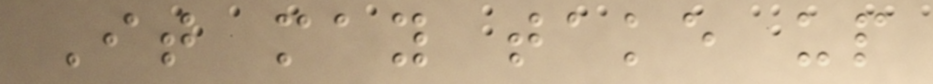It may take up
